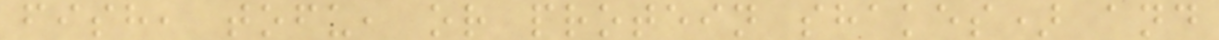fish, tofu, or protein shakes) and
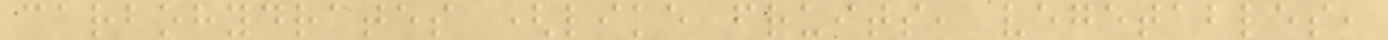carbohydrates (like fruits, vegetables,
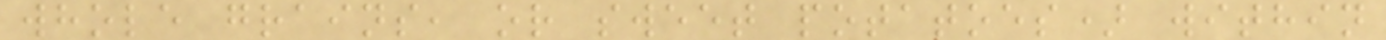whole grains, or sweet potatoes) within
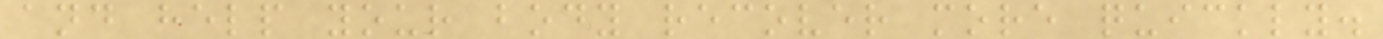and help your body recover more quickly.
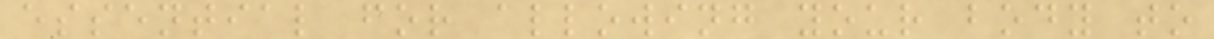essential for allowing your body to
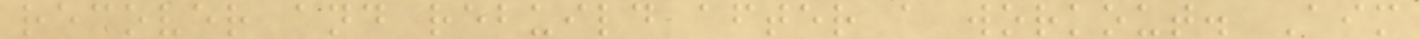recover and rebuild after a workout. Aim
